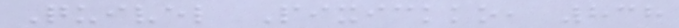Quivel Pixickko, 838
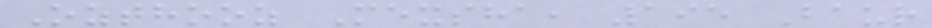Ozthooz Mexsha, 195 Baur
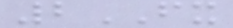2FX
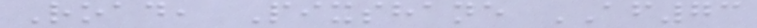Road, Pixshane AF73
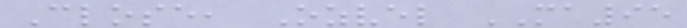Close, Ozvel MA95
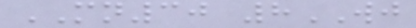MN30 8WJ
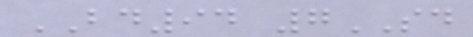BD94 7SD
